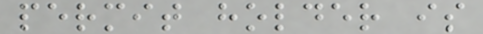permit holder is
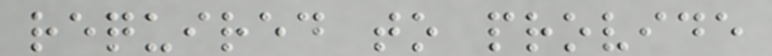required to provide
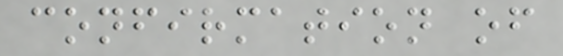confirmation of
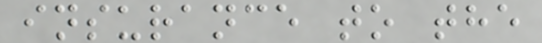insurance to the
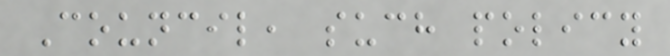Council, such policy
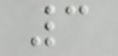3
